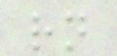rn
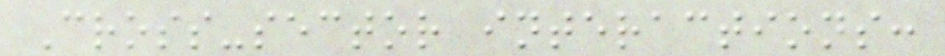Cross-sector interactions:
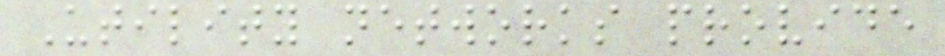Utility networks provide
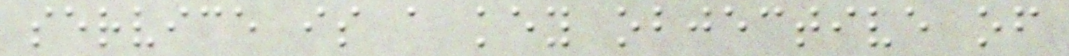service is a key objective of
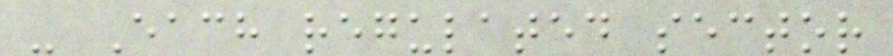- Each regulated sector
